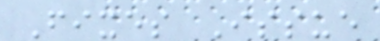Fixes Issue
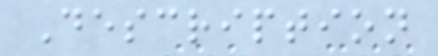Description
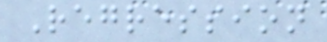Regression
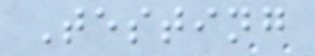Testing
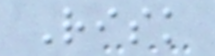Risk
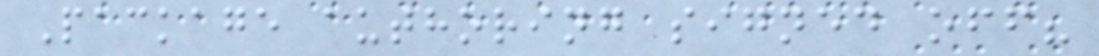Package authoring signed off?
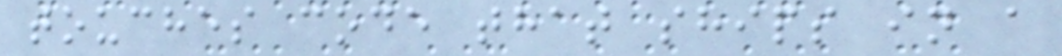touches code that ships in a
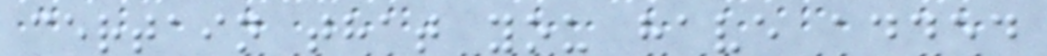certain that you have added
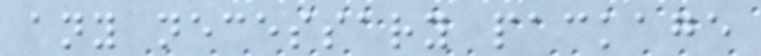any necessary package
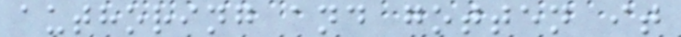authoring and gotten it
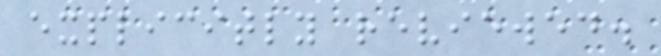explicitly reviewed.
